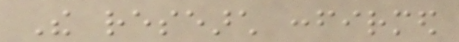The research confirmed
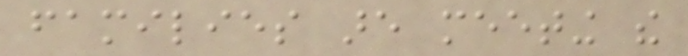families are meeting the
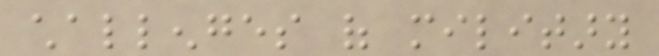challenges of military
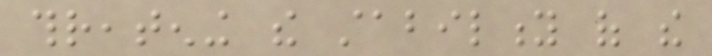threatening the stability of the
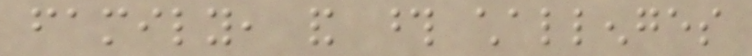family, and those challenges
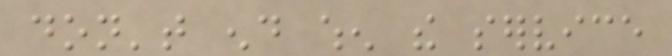don't end when the service
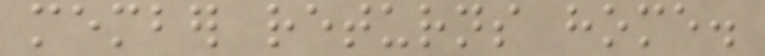member returns home.
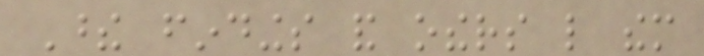These findings and others like them
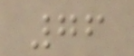76
